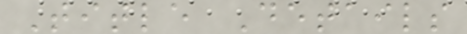Title Details
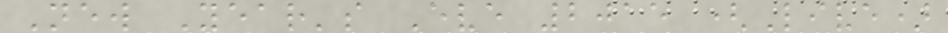New Year's Eve 2015 (Live)
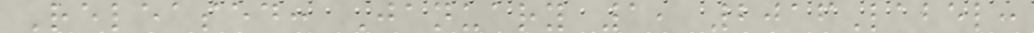Released: January 1, 2016Label:
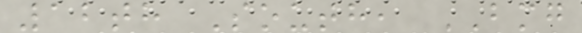12th South, BMG
